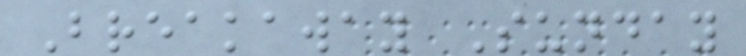Breakaway Sunday
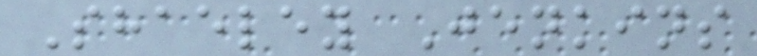Shaeley Jenkins
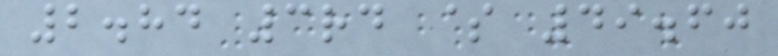2.84 3rd $ 49.60
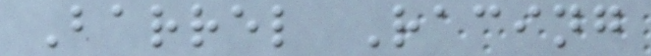Barrel Racing
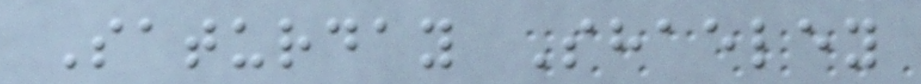Saturday Shaeley
